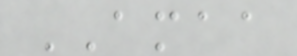AMAA
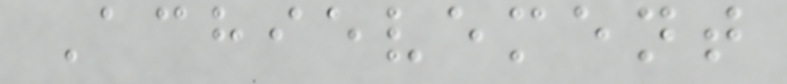Achievement
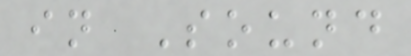in Sound
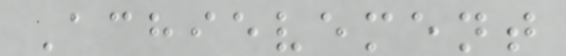Achievement
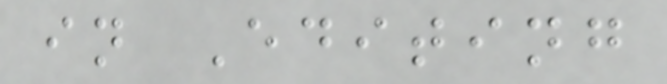in Editing
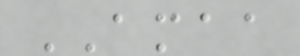AMAA
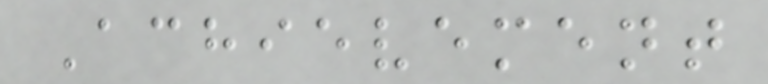Achievement
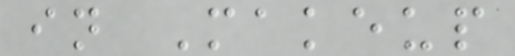in Makeup
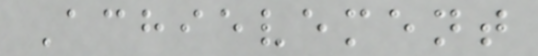Achievement
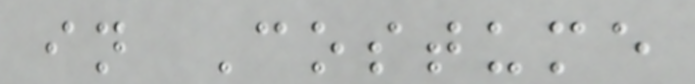in Costume
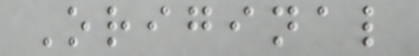Original
